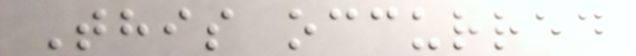This occurred
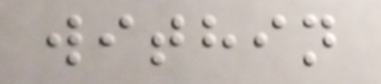within
